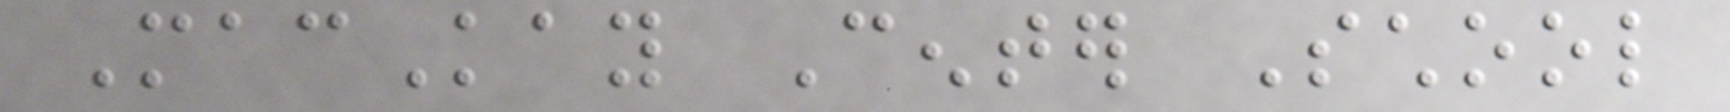MacKay Center School
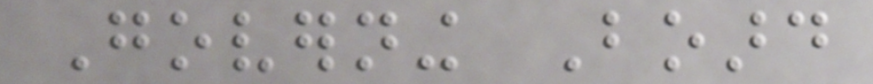Governing Board
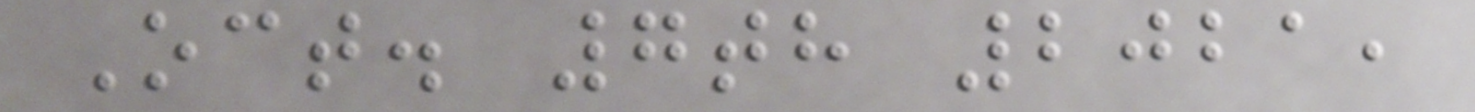Oct. 7th 2021,
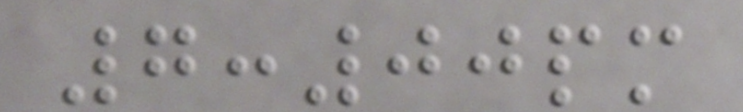7:00pm
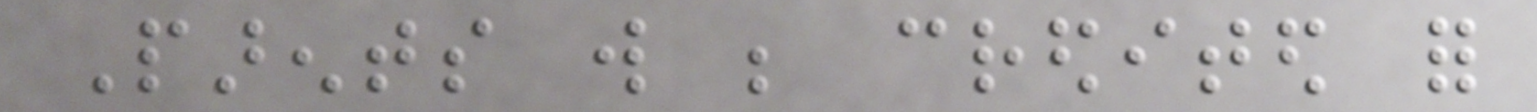Parents will be credited for
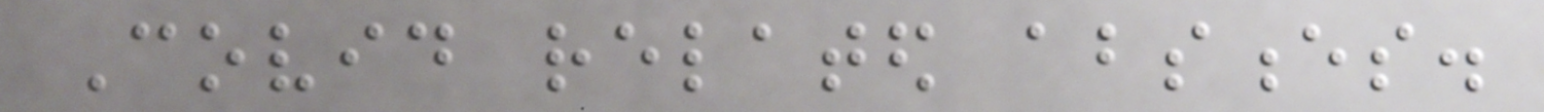Covid related absences.
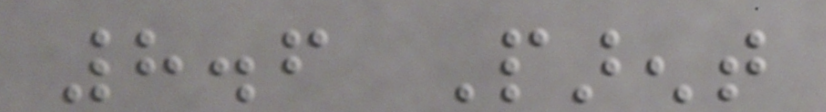8.6 Parent
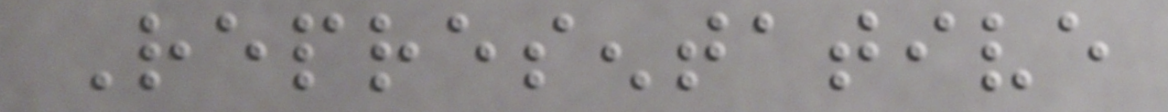Representative
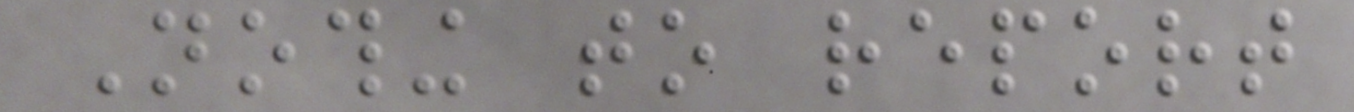Nothing to report
